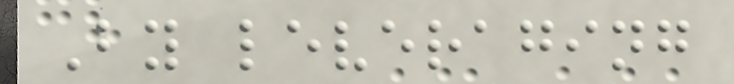By leveraging
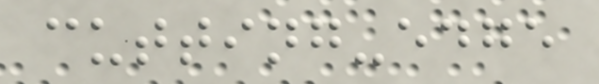cutting-edge
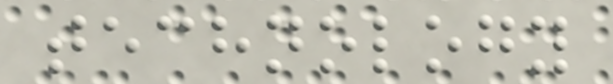technology
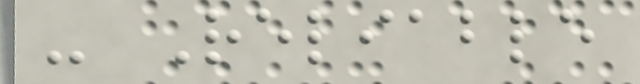- Reliable
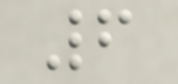6
